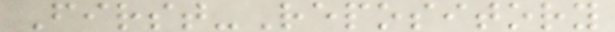First-Repository
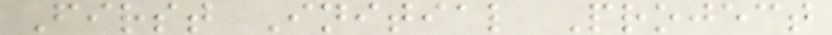First Initial Project
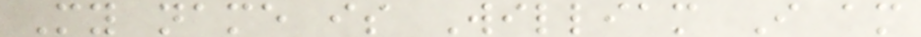My name is William I am
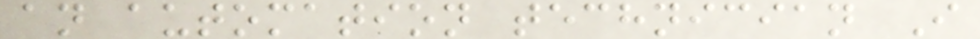an automation technician I
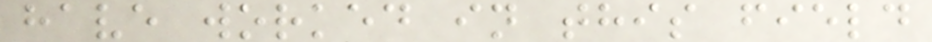have worked in this field
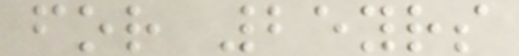for 25yrs
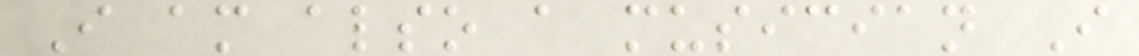I am also a musician I
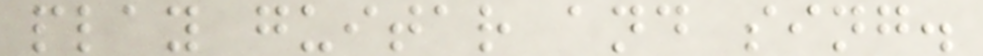play guitar and sing.
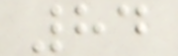84
